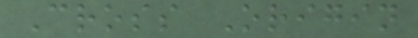Cross Origin
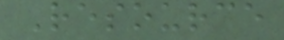Resource
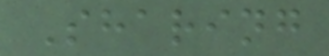Sharing
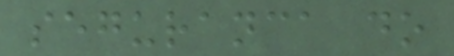seguranca do
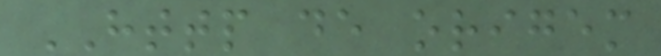HTTP de origem
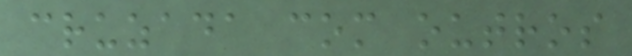cruzada com outros
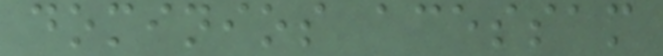dominios acessam
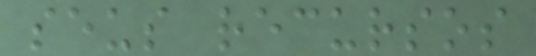seus recursos
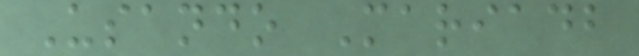Usando Mariadb
